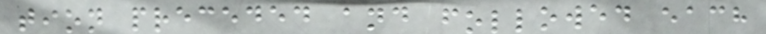tion preceded and followed each
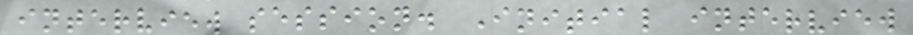interview session. Initial interview
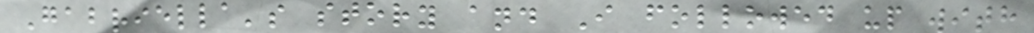Gabriella's story and I followed up with
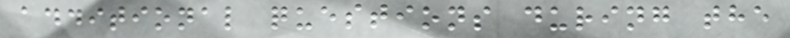additional questions during the
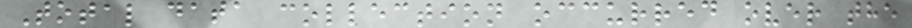Total data collection occurred over the
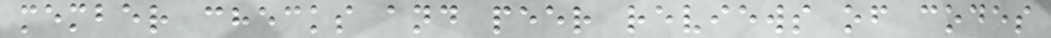member checks and peer reviews of codes
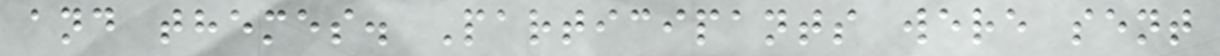and themes. Participants were sent
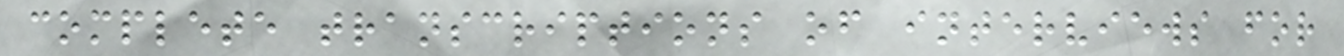complete transcriptions of interviews for
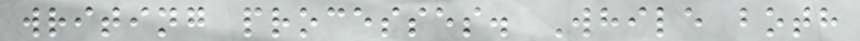writing processes. While both
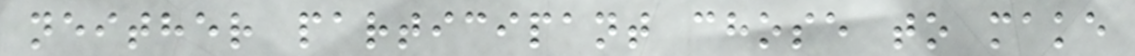neither participant chose to make
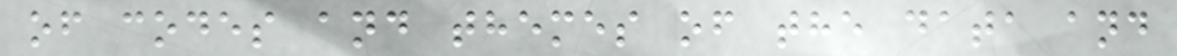of codes and themes of the data and
